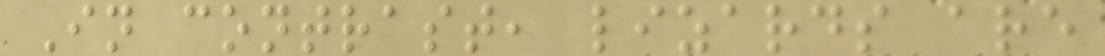In contrast, lizards are
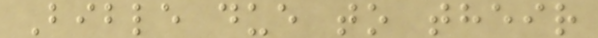Bible due to their
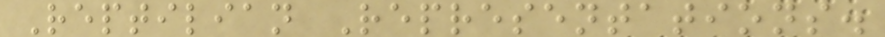Reptilian Representations.
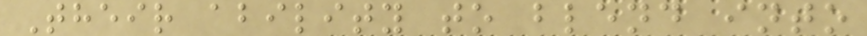Their ability to blend into
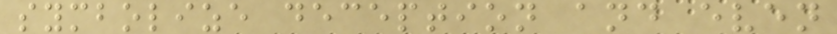symbolize deception and even
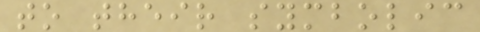to their symbolic
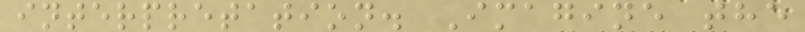interpretation. Imagine the
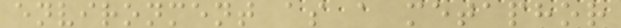environment as a metaphor
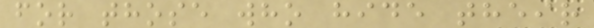for those who hide their
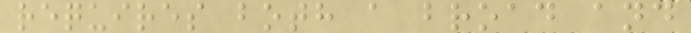requires both a broad and
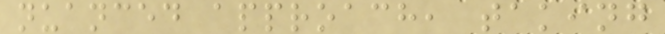nuanced approach, taking
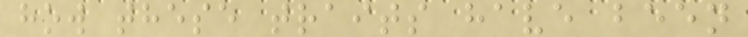how these traits have been
